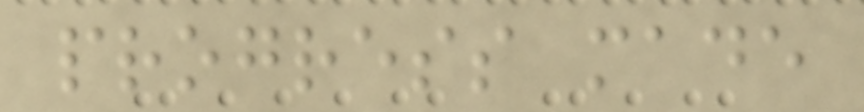progress made
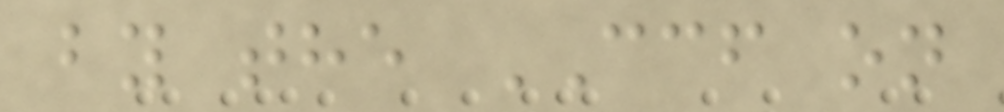by the CCF on
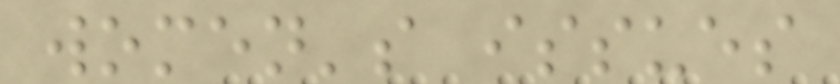women's issues
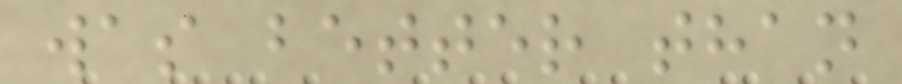was better than
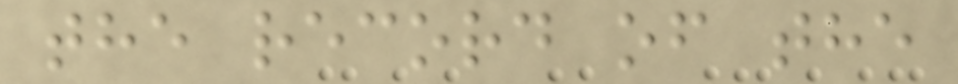the record of the
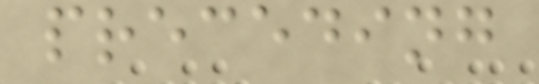preceding
